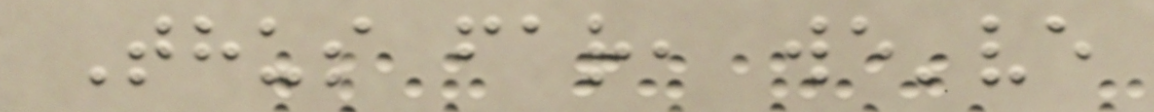Thus far, we've
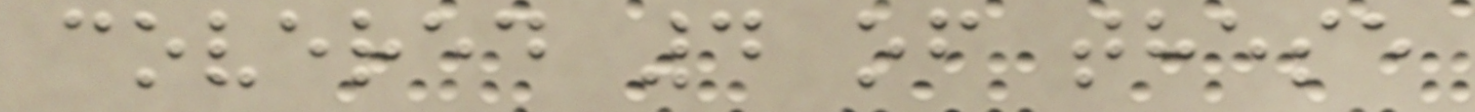covered 4 of these
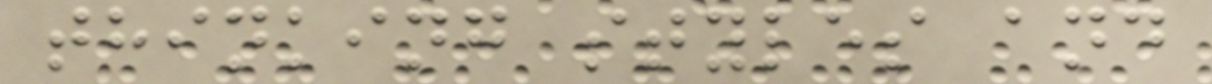thinking styles and
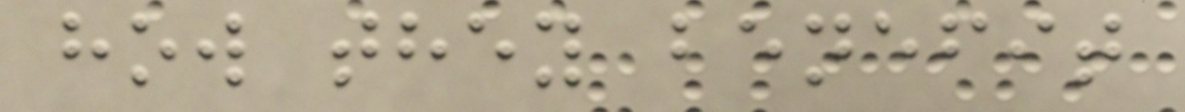how they benefit
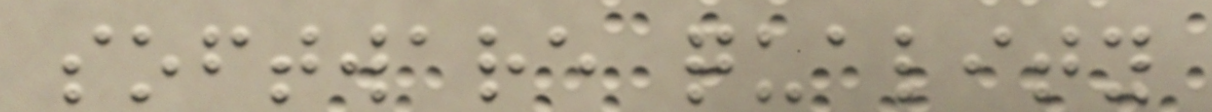software quality
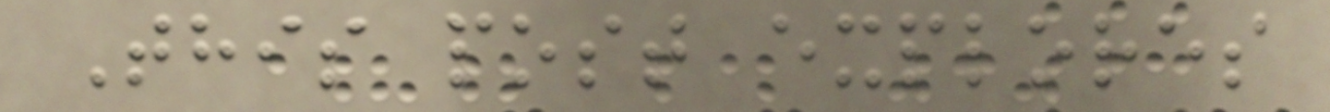This post explores
